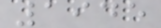1945
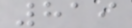819
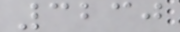3230
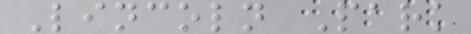Lincoln Park
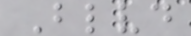Blvd
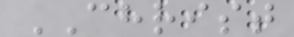CHRIST
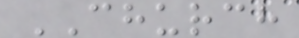CHURCH
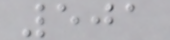501
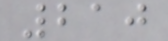210
